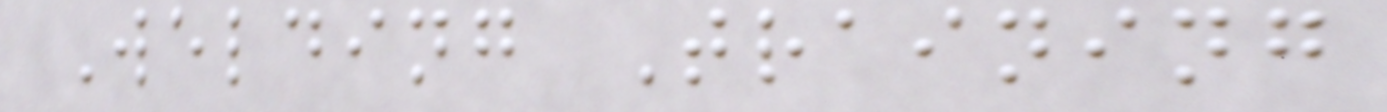Welding Training
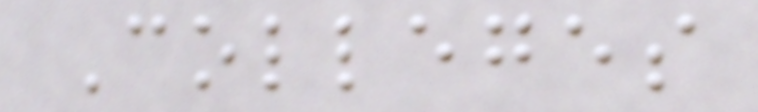Colleges
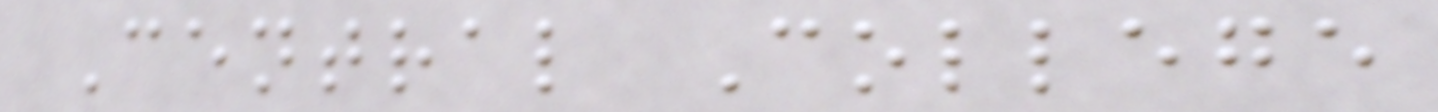Central College
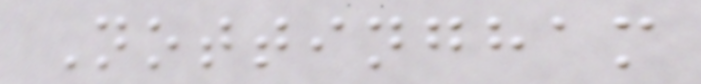Nottingham
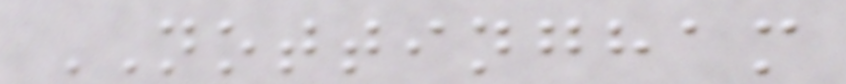NOTTINGHAM
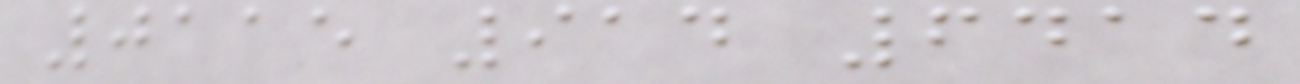0115 914 6414
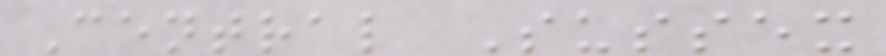Central Sussex
